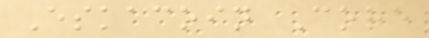Eskacoin Core
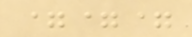===
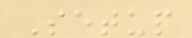Setup
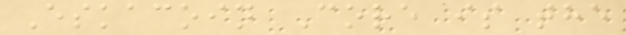Eskacoin Core is the
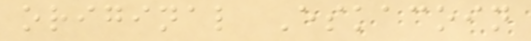original Eskacoin
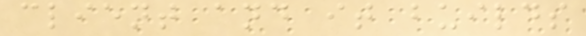client and it builds
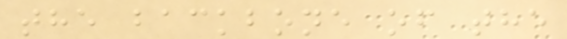the backbone of the
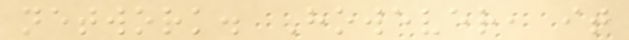network. However, it
